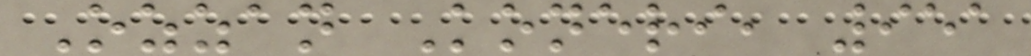Ozzan Koneri, 951
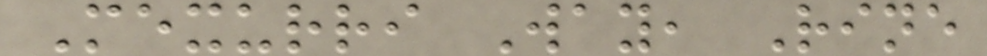Mexurri Way, Rine
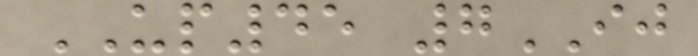UP45 7IJ
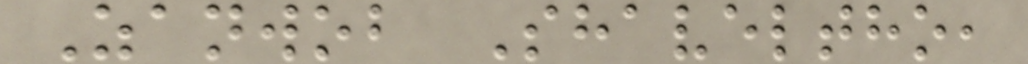Zanwob Shaveltho,
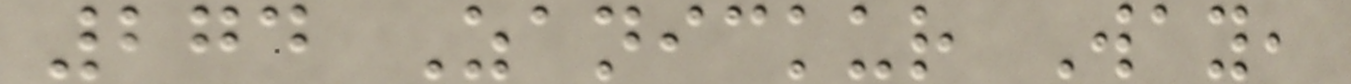274 Zanickur Way,
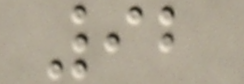92
